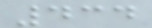434
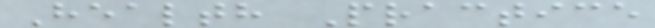Health Practice
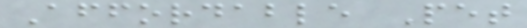Affordable Pet
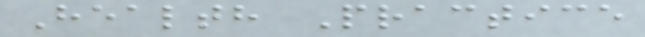Health Practice
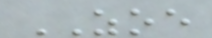ZOE
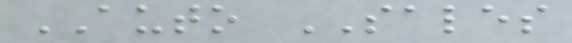AUTO SALES
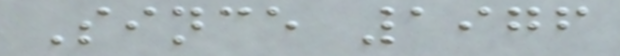Since 1976
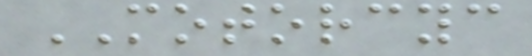MOTORCYC
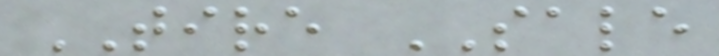TIRE SALE
